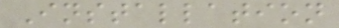Installation
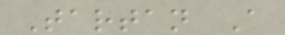Tartan A
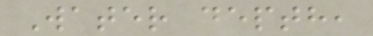Water depth,
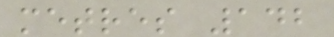metres 142
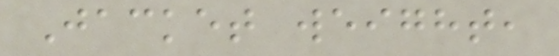Jacket weight,
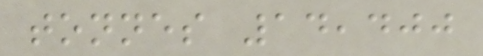tonnes 14,400
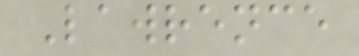Lawrence
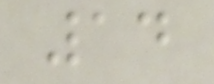14
